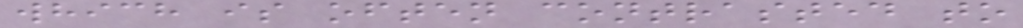which is often contrasted to
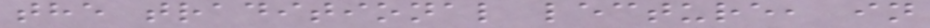the traditional lecture, in
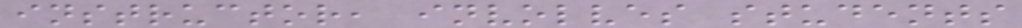instructor, involves students
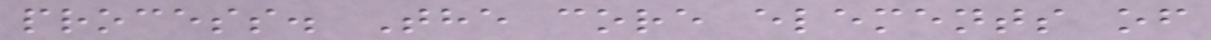process. The core elements of
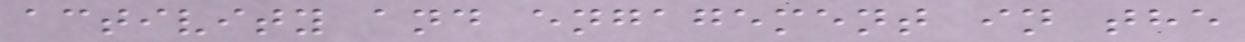activity and engagement in the
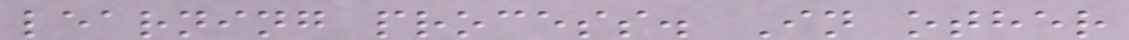learning process. In other
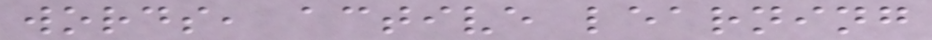words, active learning
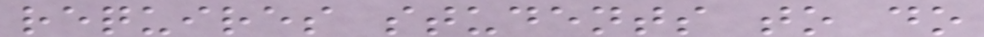requires students to do
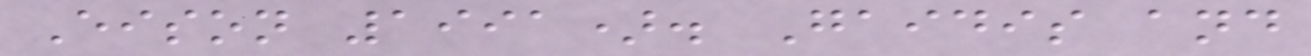Eison 1991). Gaidis and
